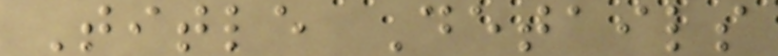Title Details
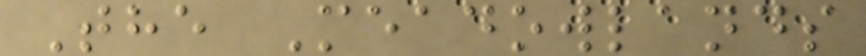The Meadowlands
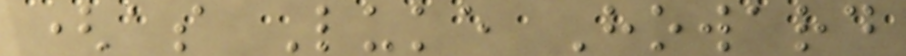(as Luke Howard
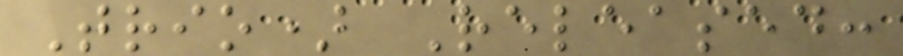Trio) Released:
